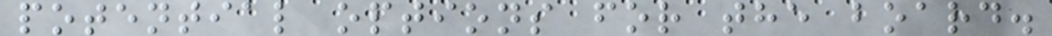potential options for the board.
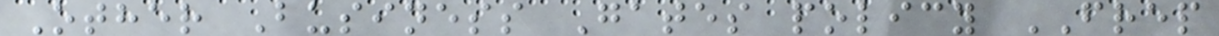Other Business Gates policy FREP
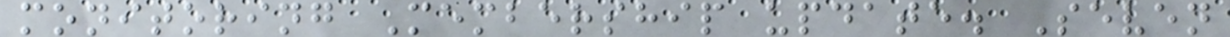monitoring Membership update. Seven
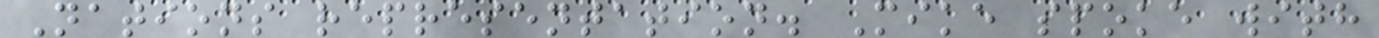Nations representation. Mike spoke with
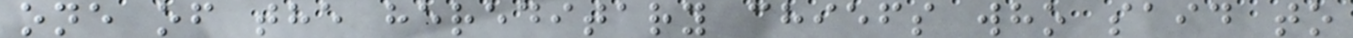one of the hereditary chiefs who said to
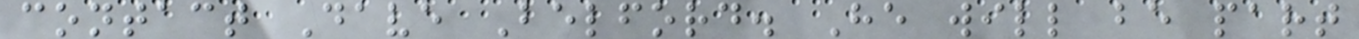contact Dave Belford. He will be part
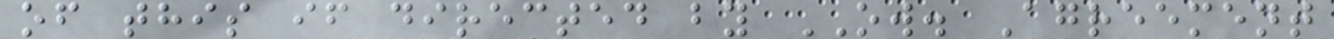of this if directed by OW. Agreement
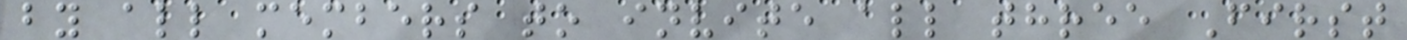by all members to invite all three First
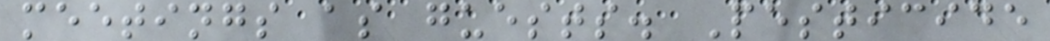meetings as guests. Pesticide
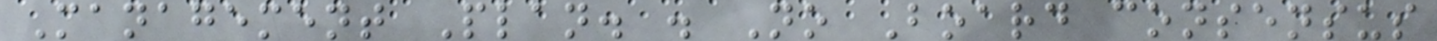Management Plan. . No Board consensus
